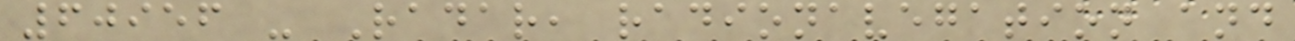60956 - Radar, radionavegation and
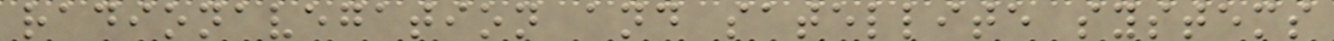radionavegation and satellite systems
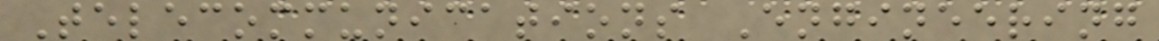Telecommunications Engineering
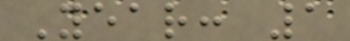Year: 1
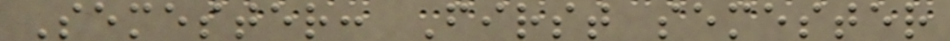Semester: First semester
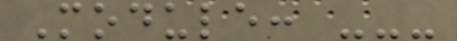Module: ---
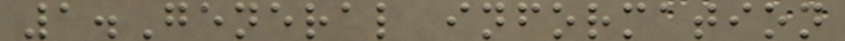1.General information
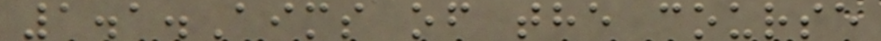1.1.Aims of the course
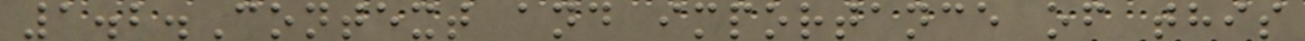1.2.Context and importance of this
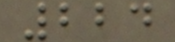224
